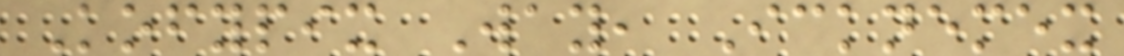Kofypix Way, Icknemex
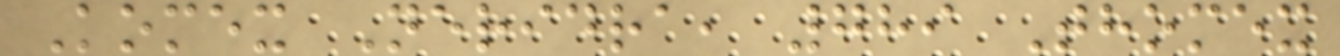Komex Neridra, 789 Thomex
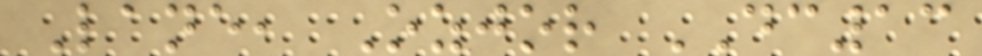Lane, Ozjor DC13
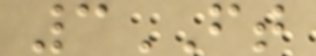3FT
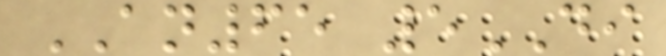AN65 5DI
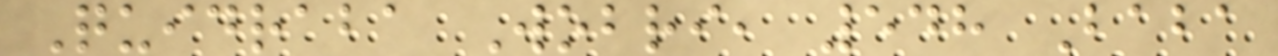Quidraba Wobri, 548 Baba
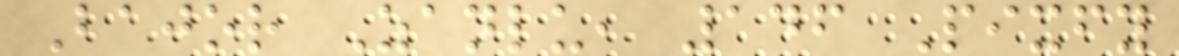Bajor Zanlu, 146 Pixfy
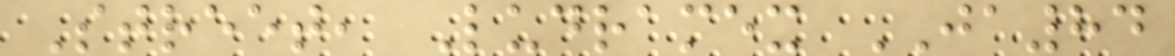Street, Ludramex JA84
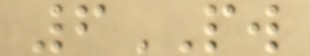6PW
